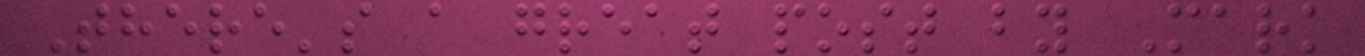There's a great post by Mark
